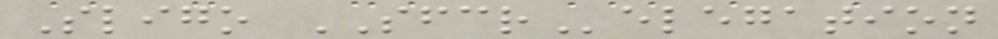Sligo SFCRelegation
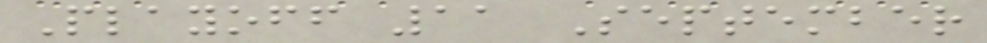Playoff 11 September
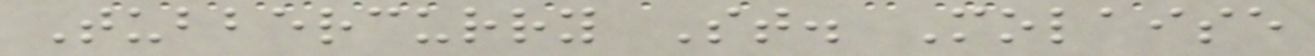Tubbercurry St. Molaise
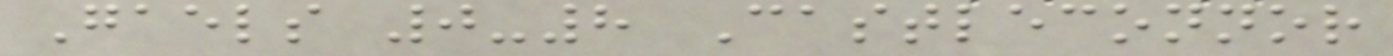Gaels 0-8 Castleconnor
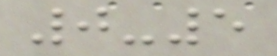0-5
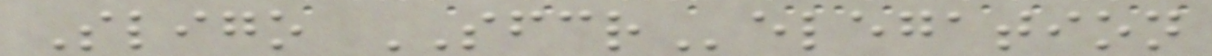Sligo SFCRelegation
